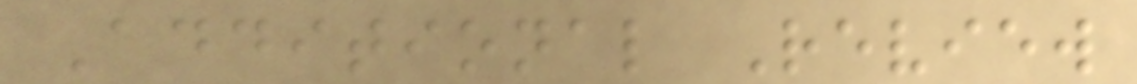Additional Review
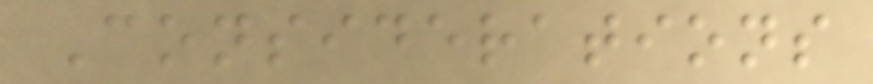Considerations
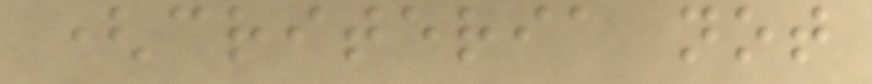(criteria not
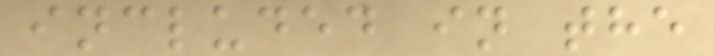included in the
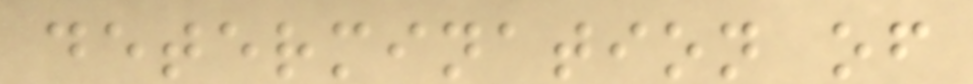determination of
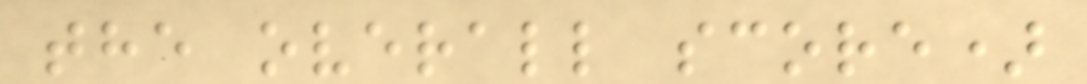the overall score)
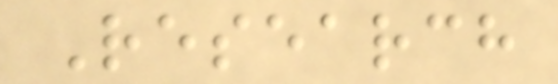Research
